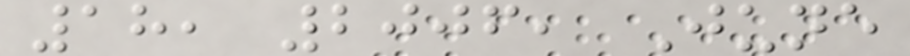18, 2006, June
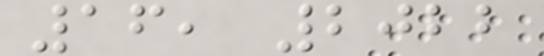16, 2022
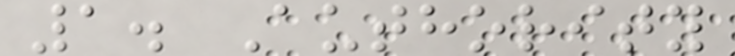1. Authority
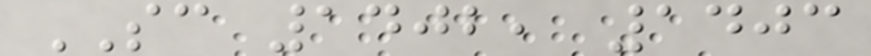SC 1402, 1403
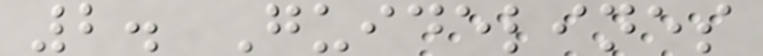2. Guidelines
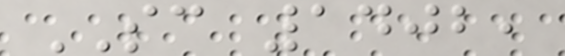SC 1402,
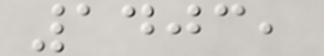1403,
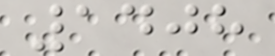1408
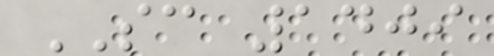SC 1409
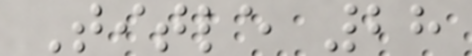Title 28
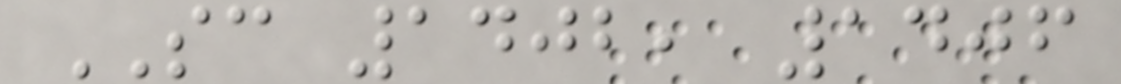SC 1402, 1406
